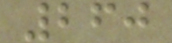260
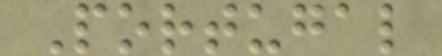Portugal
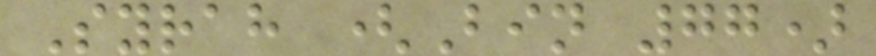Syrah (Bin 77)
